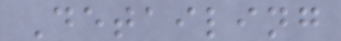Detailing
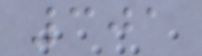301
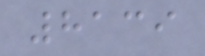8139
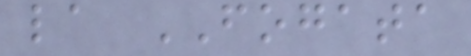la FOGATA
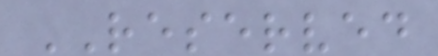RESERVED
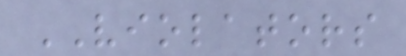VIOLATORS
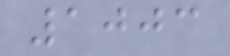1003
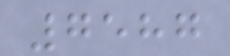7587
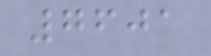7601
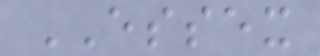ESSEX
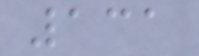131
